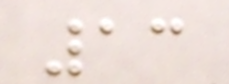13
